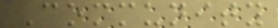Community
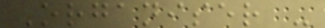Organiser -
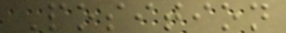Position
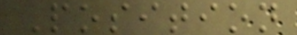Position
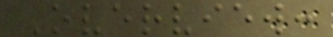Overview:
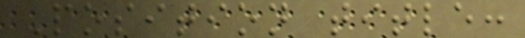Position title:
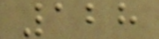128
